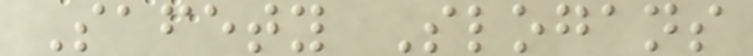Safety Slogans
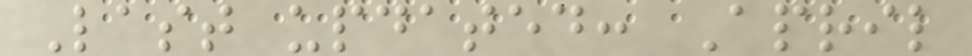Last updated: April
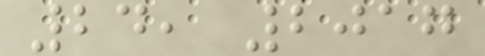24, 2017
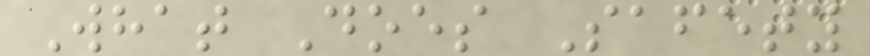What Does Safety
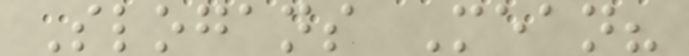Slogans Mean?
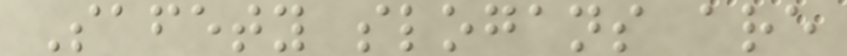Safety slogans are
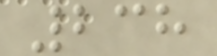238
